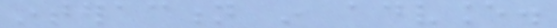interaction in advance.
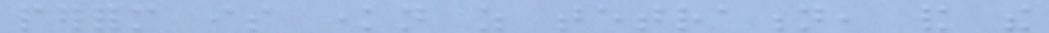perform is known as tetration, and the
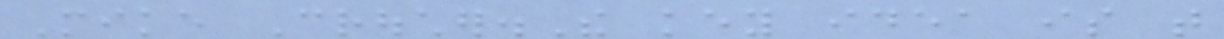Mike Croucher.The key idea is that
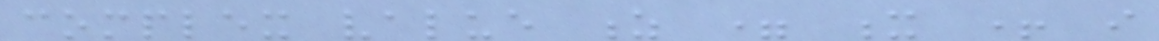complex value z = x + i
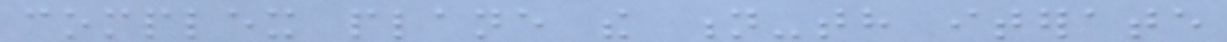complex plane the n-th iterate
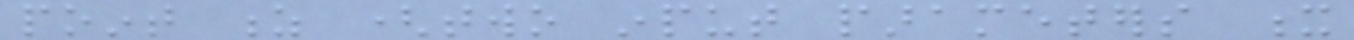point z (two input parameters x
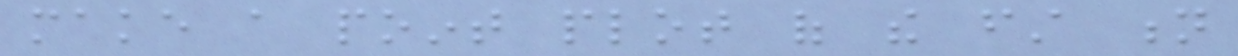make a point plot of the first n
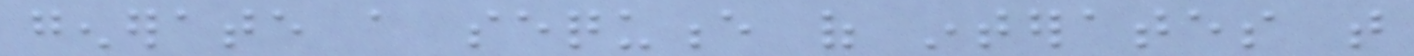generate a sequence of interates that
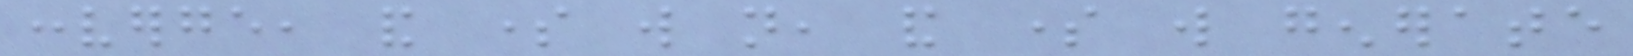converge, and some will not, and some will generate
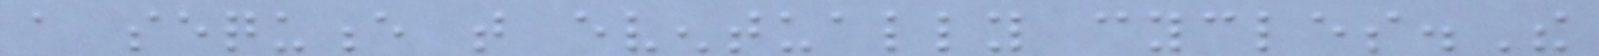a sequence that eventually cycles.The
